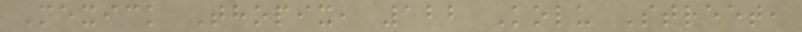Mexick Thopix, 122 Kolu Street,
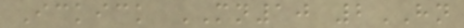Ickick MN10 2HN
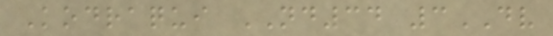Kodraqui ND34 3DV
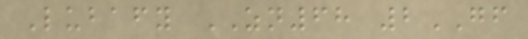Lubafy ZN68 2GF
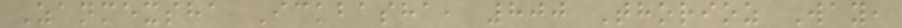Zanmexsha Ickbasha, 800 Thorioz Way,
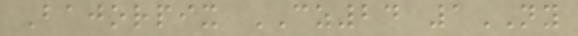Bajorpix CZ24 1NY
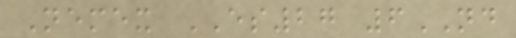Nemex ES27 6ND
